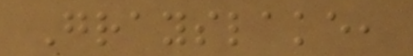Grayslake,
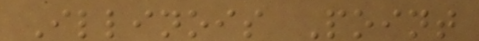Illinois Point
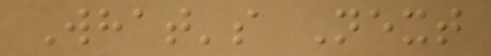What's Next
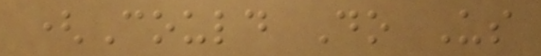(Could Do Us
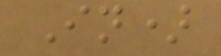In)
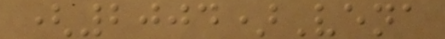(2004)Vena
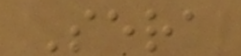Sera
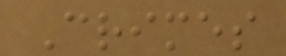Crimes
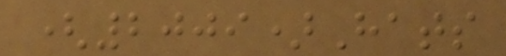(2009)Hats
